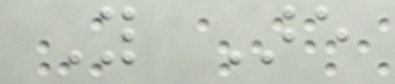You Are
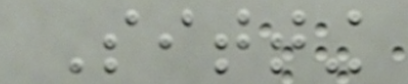Sitting
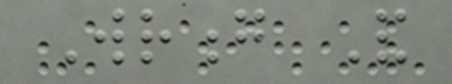Wrong And
